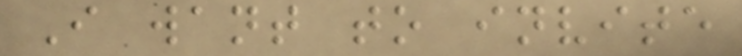I want to invite
